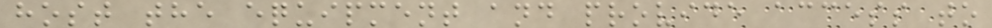host the equipment and provide access to
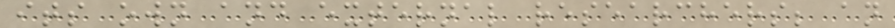its own and external researchers; an
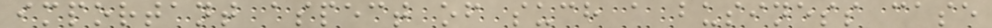important aspect of such a business case
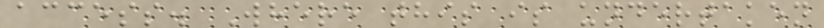access. Where this is undertaken
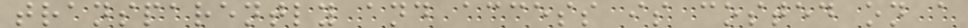transparently and access is costed on a
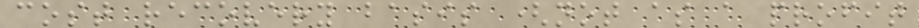cost recovery basis (not as a profit
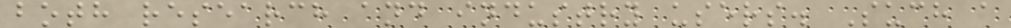both research and industry users. Such a
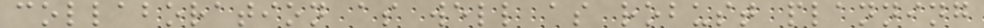collaboration as well as robust planning
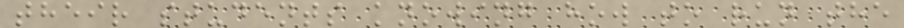their students knowing how to run the
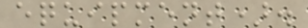equipment).
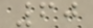60
